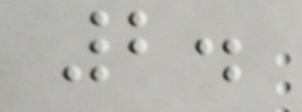2.
